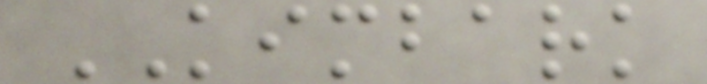KIMBARK
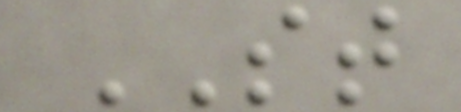ST
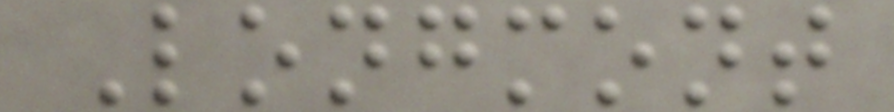Longmont
